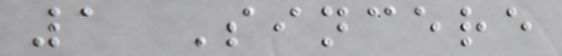1 Sincere
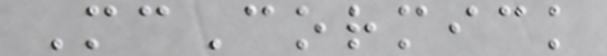McCormick
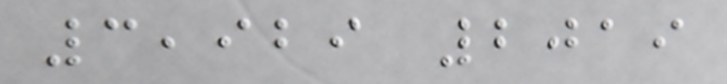3,929 2019
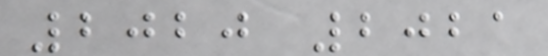2020 2021
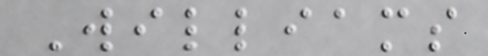Williams
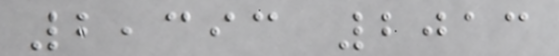2,393 2013
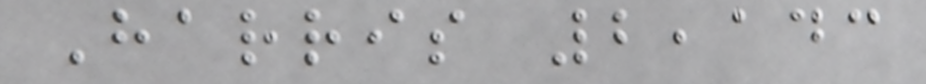Harris 2,143
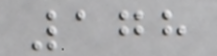178
